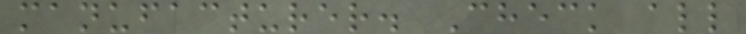manufacturer. Check all
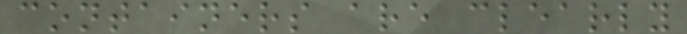containers are clearly
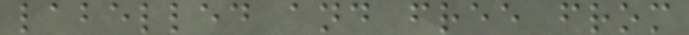labelled and free from
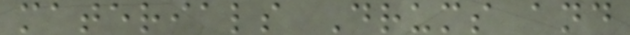materials Drums and
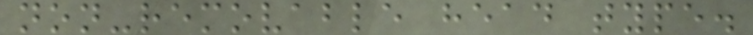non-removable head type.
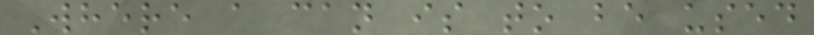Where a can is to be used
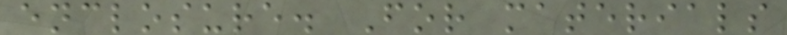enclosure. For materials
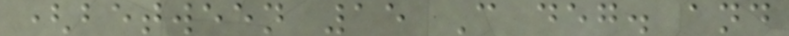(between 15 C deg. and
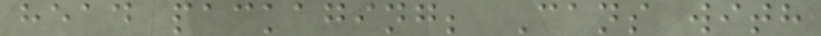head packaging; Cans with
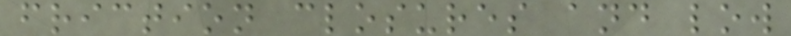friction closures and low
